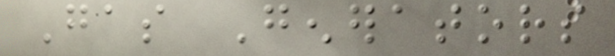Gas Generators
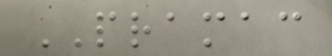PRAMAC
